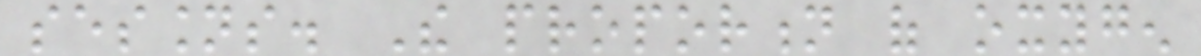sessions. The proportion of oxygen
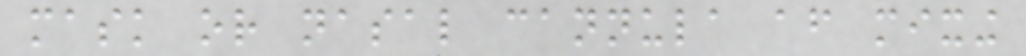mask or nasal cannula after mixing
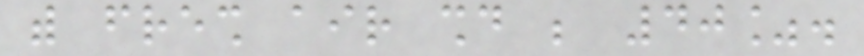with fresh air should be 40%.
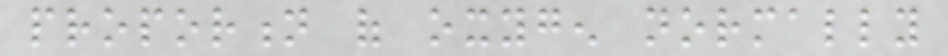proportion of oxygen normally
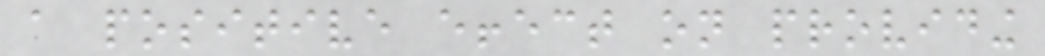a positive effect on providing
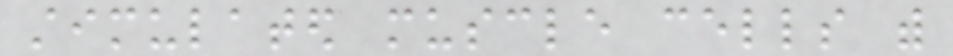stimulated muscle cells with
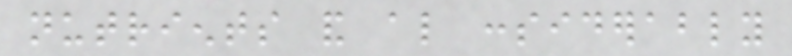nutrients and also considerably
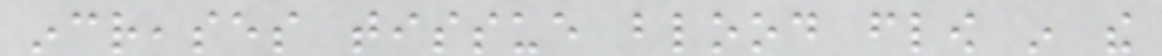increases tissue blood flow in the
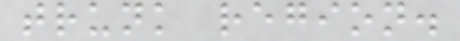trunk region.
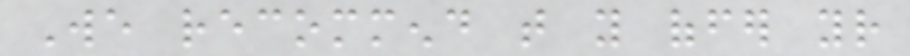We recommend that you offer your
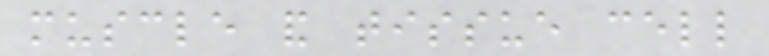muscle and tissue cell
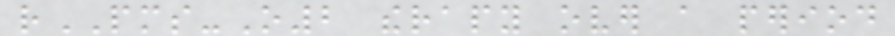rPMS-O2 therapy over a period
